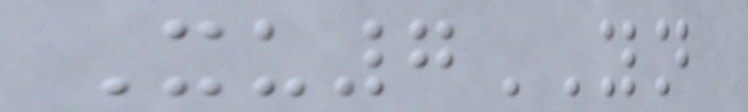Xu7YN
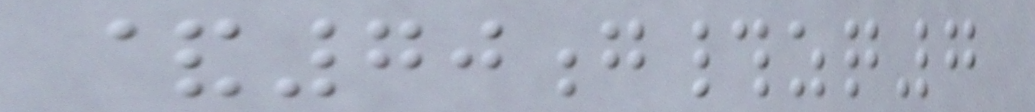&70g#zq7
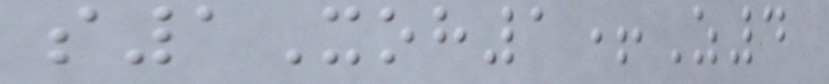s1Xoh1+Z4
